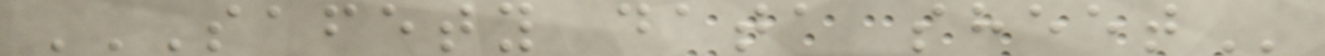SAFETY DATA SHEET
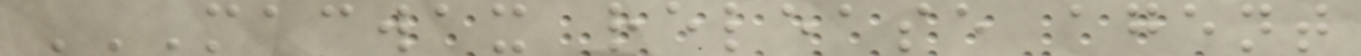MACWAX RELEASE AGENT
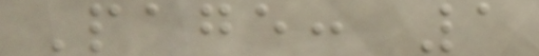Page: 1
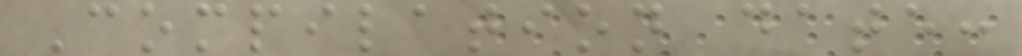Compilation date:
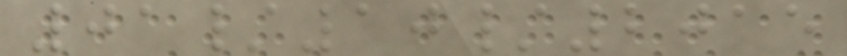01/10/2015
